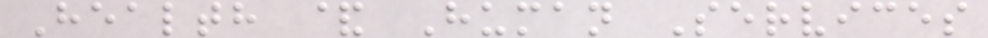Health & Human Services
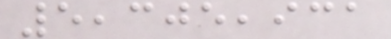5,305,931
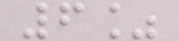6%
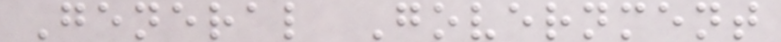General Government
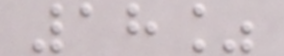18%
